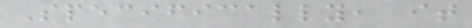Specifically, it
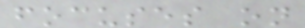focuses on
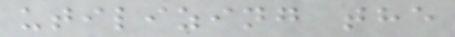utilizing the
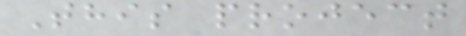This project
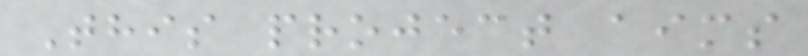This project aims
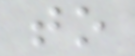to
